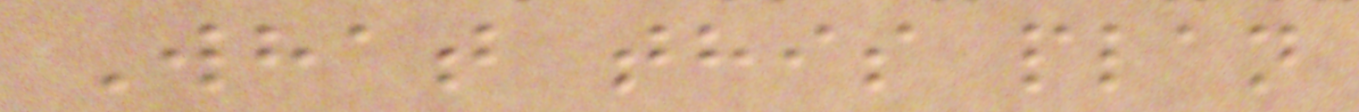What this plan
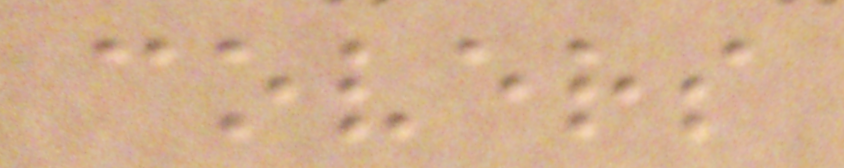covers
